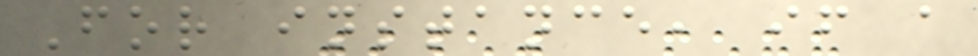For instance, if a
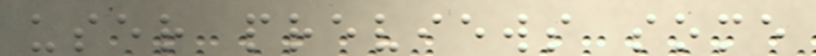user previews some
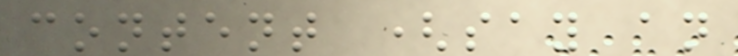content (say an
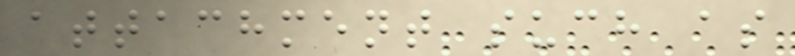attachment such as
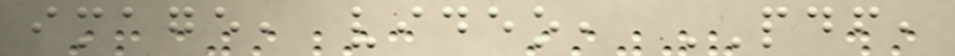image, video, PDF,
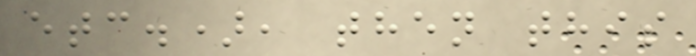etc.), then this
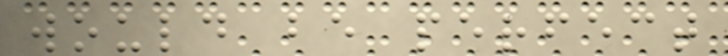would be perfect
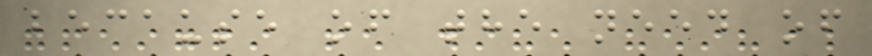because of the need of
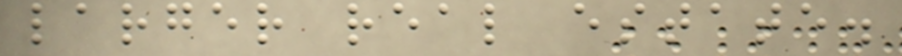larger real estate.
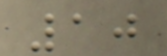10
